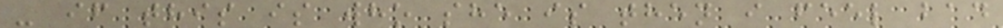- if this is who she is then i feel bad
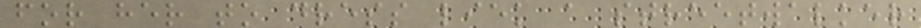for her to dress liek a streetwalker
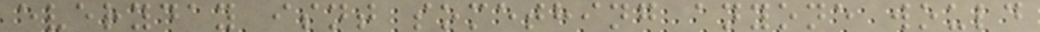everyday isnt something anyone would
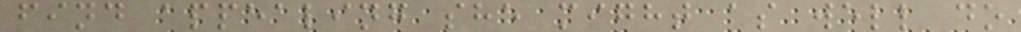find appealing she might as well do
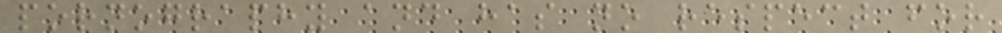pornography and has no respect for
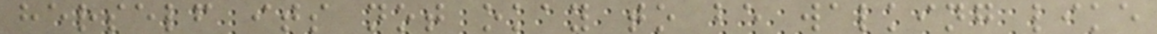herself its not okay to be walking like
